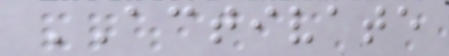ACTIVATE
